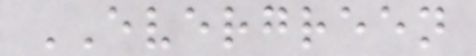EVERGREEN
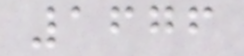1676
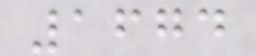1674
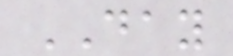DAY
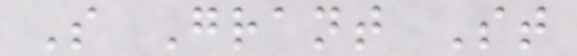S Grant St
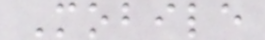Mobile
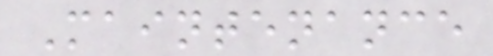Maintenance
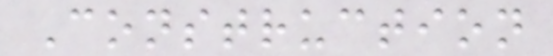Construction
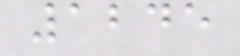1245
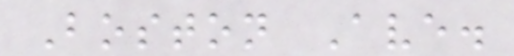Boston Ave.
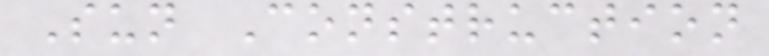Sun Construction
